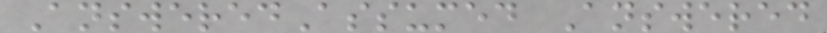AnsweredAssumed Answered
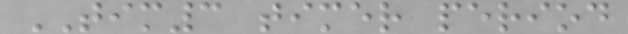TIM3 timer period
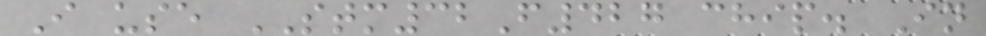I use STM32F427 chip. In
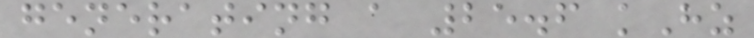generating a 25.6 kHz
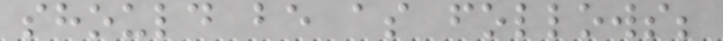should be as follows;
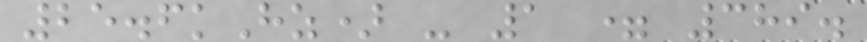25.6kHz) - 1 = 389.
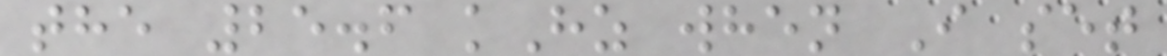the 25.6 kHz when I set
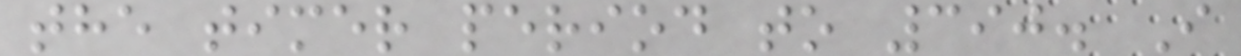the timer period to 390. I
